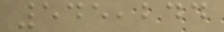545,244
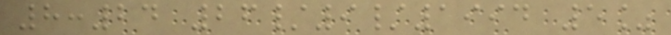8:24 26/9/1994 5%
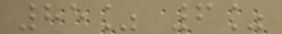85% 6%
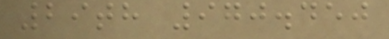29th 970.450
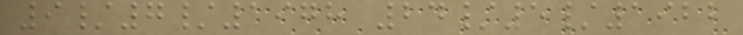9/7/1978 24/5/1922
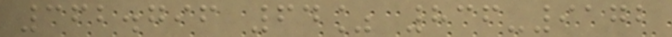362.796 64% 836-9172
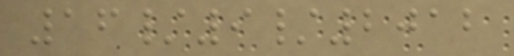16/9/2012
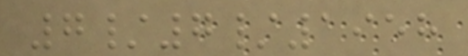7/7/1958
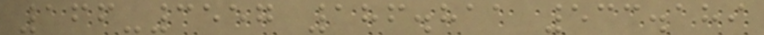166-3557 186.811 533.189
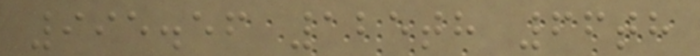995.56 125th 66th
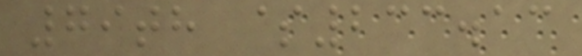79th $233.13
